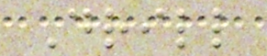Drill
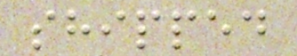shipped
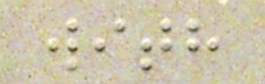with
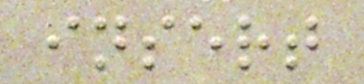insert
